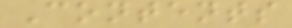Contents
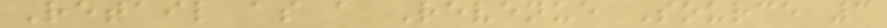Retail as a Revenue Source 3
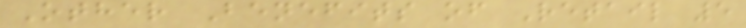Other Benefits of Retail 5
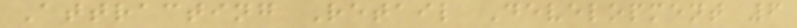Attracting Retail Development 6
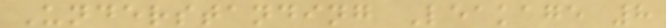Understanding Leakage 8
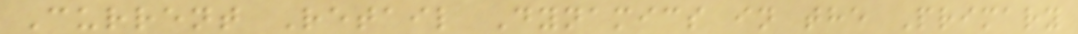Current Retail Dynamics in the Primary
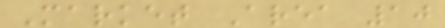Market Area 10
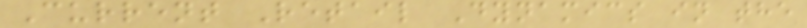Current Retail Dynamics in the
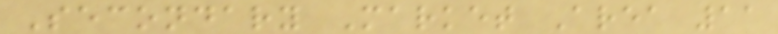Secondary Market Area 11
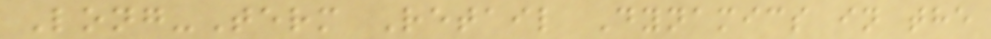Long-Term Retail Dynamics in the
